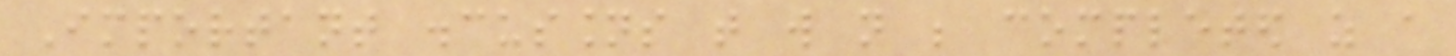Important discussions that will not be completed as a
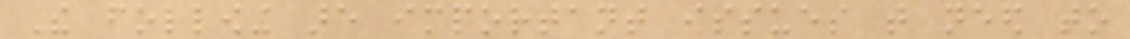The following are important issues that need to
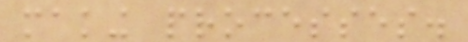making processes.
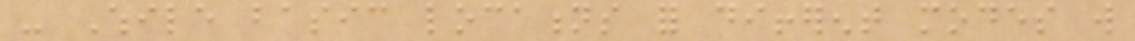- While basic locations for different modes will
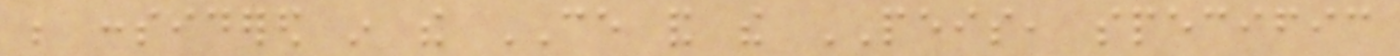be considered in the CE and the PEIS, specific
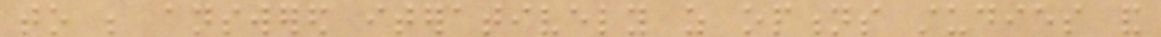to be answered iteratively as options studies and
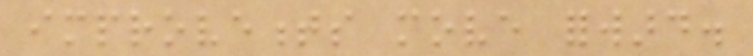improvements move forward.
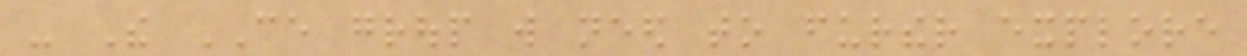- The CE group will need to further explore
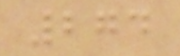274
